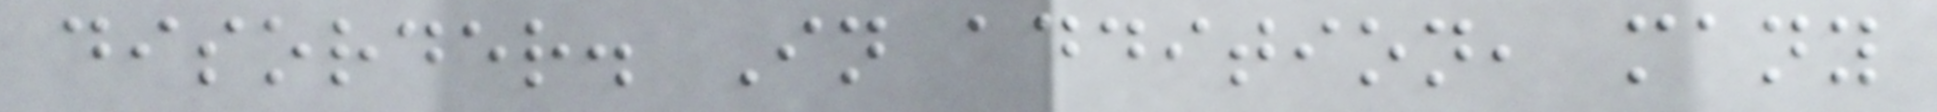disorder. In addition, many
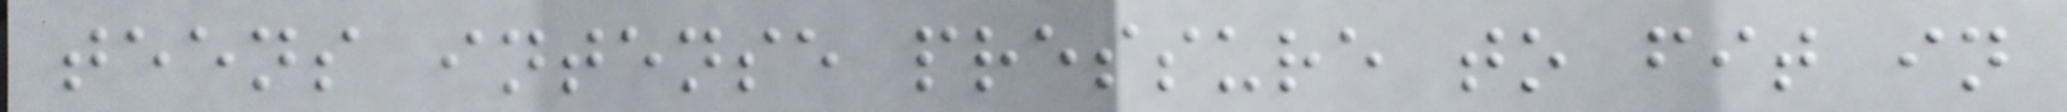teens intense pressure to fit in
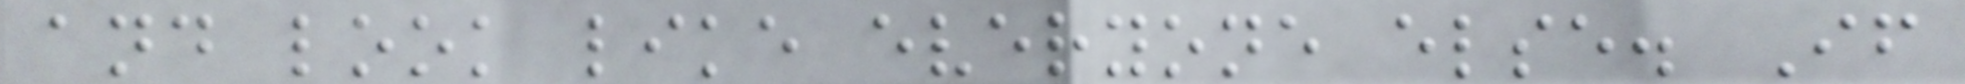and look like everyone else. If
